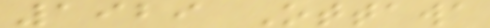1929 Ottawa
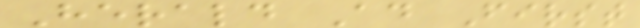Herald Ad First
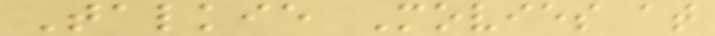Talkie Movies at
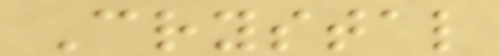Crystal
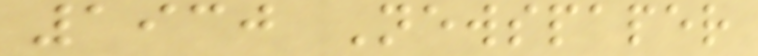1930 Newspaper
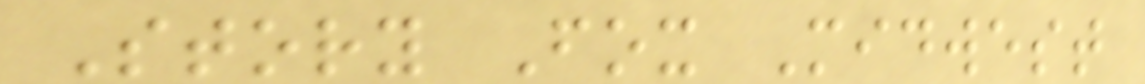Story Fox Midwest
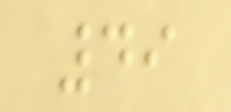49
